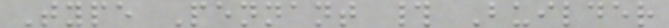Type Pennant # Builder
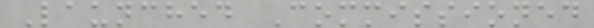Launched Commissioned
